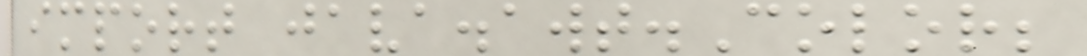import java.awt.Color;
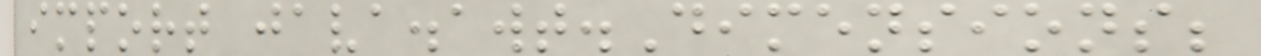import java.awt.Dimensions;
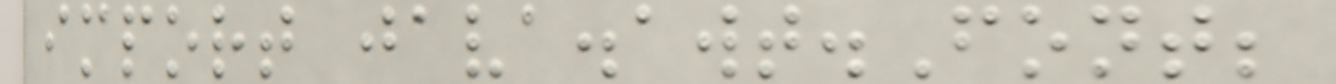import java.awt.Font;
